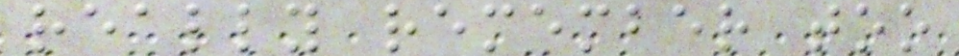really remember too
